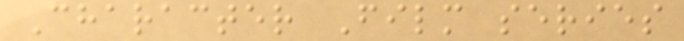Character Film series
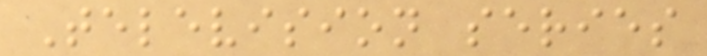Television series
